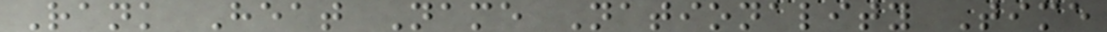Rank Heat Name Nationality Time
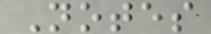Notes
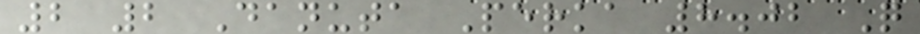2 2 Danuta Perka 8.02 Q
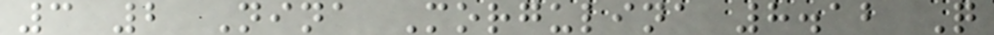3 2 Nina Morgulina 8.12 Q
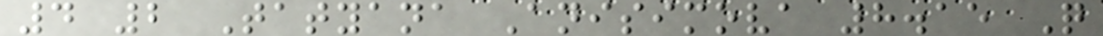4 2 Tatyana Anisimova 8.15 Q
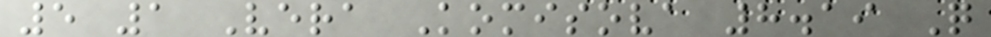5 1 Vera Komisova 8.19 Q
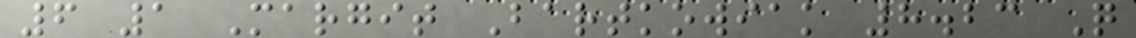6 1 Margit Bartkowiak 8.23 Q
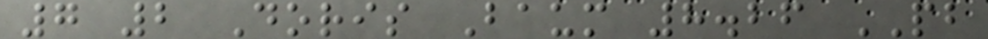7 2 Doris Baum 8.26 PB
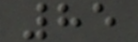85
